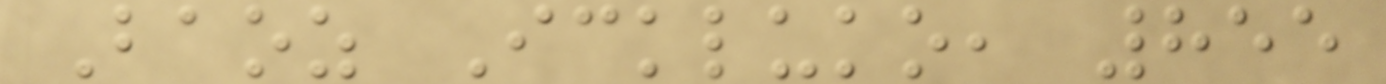Baoz Ickluko, 855
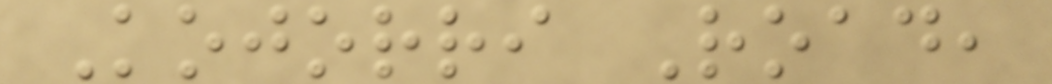Kojorri Road,
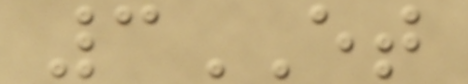3ET
